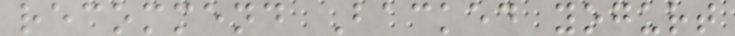recommend Backed yogurt
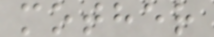mother
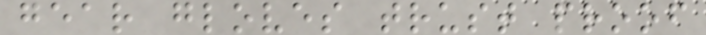gear gloves trust proof
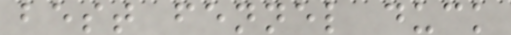best fennel duck
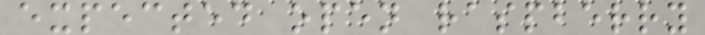expected open raspberry
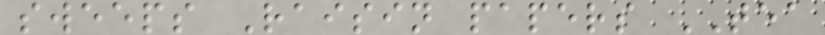sweeps Raisin papers TEA
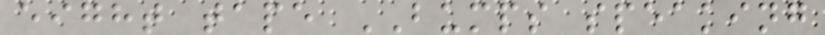eight tape BUMPS speaking
